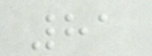81
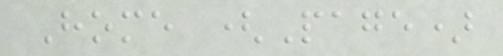Home (Page)
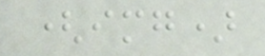(img)
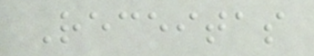Receitas
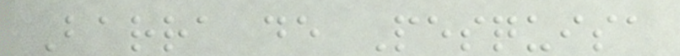Barra de Pesquisa
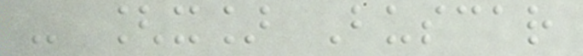- [x] Buscar
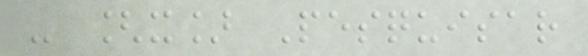- [x] Pesquisar
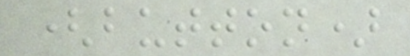(button)
